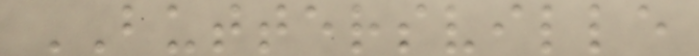BUTTERSVILLE
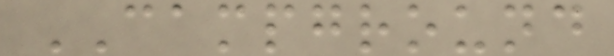CAMPGROUND
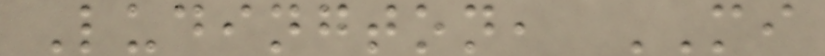Ludington, MI
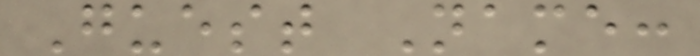Guest Name:
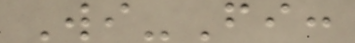Wi-Fi:
